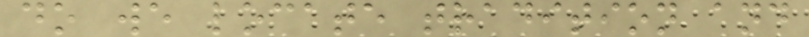do we locate tradition and
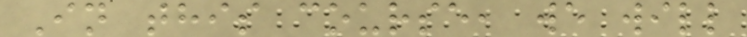In this course, we will
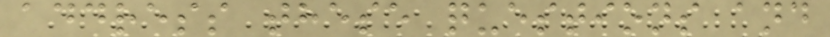address these questions and
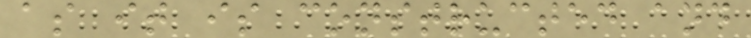as it is constructed and
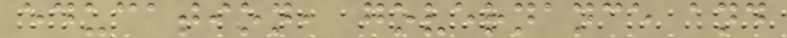education, governance and
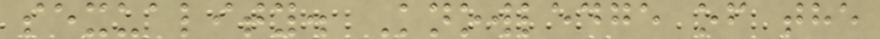sexuality. Knowledge of the
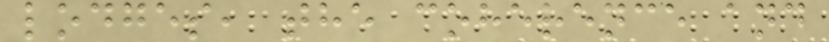lodges, the coherence and
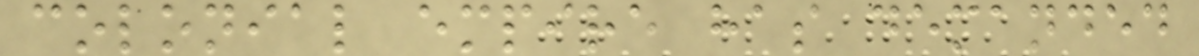colonial empire has demanded
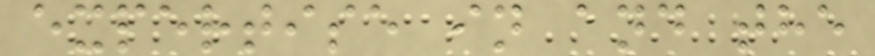expertise in and the
